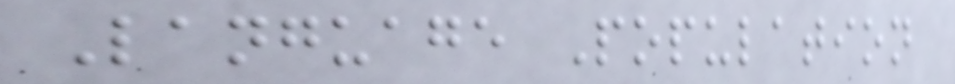Language Population
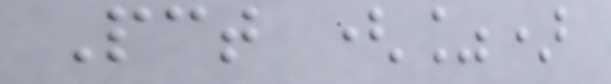Pct (%)
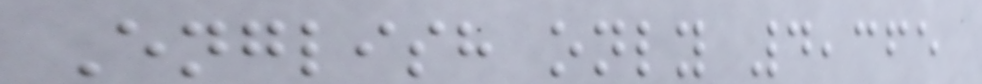English only 4,365
